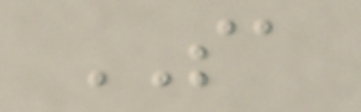SA
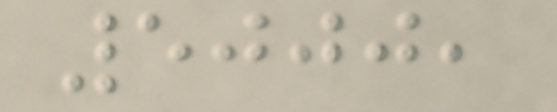5000,
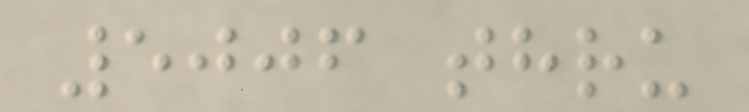5006 thru
